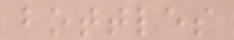bottles
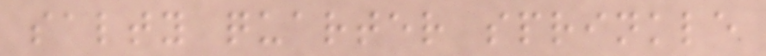salty quarter sprinkle
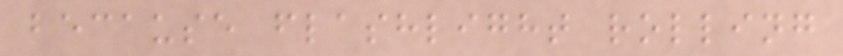because flashlight rolling
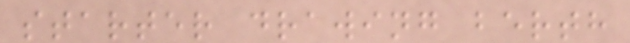starter drawing berth
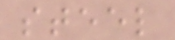steel
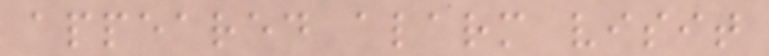appeared alarm visit
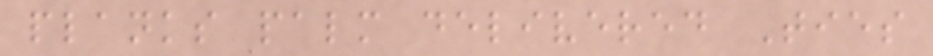planks palm delivered Ties
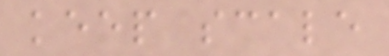keep scale
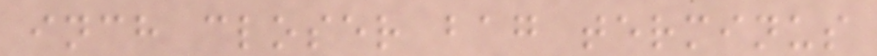inch closer bag terminus
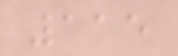115
